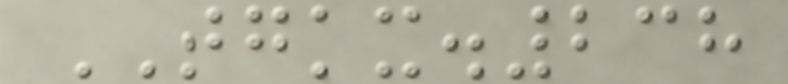TGKX.238
